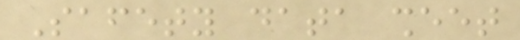Safety data sheet
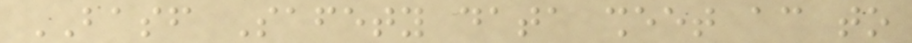BASF Safety data sheet according to
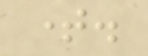time.
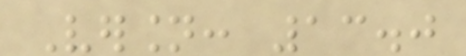Version: 13.0
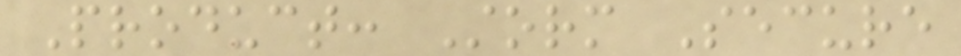Product: Storm Secure
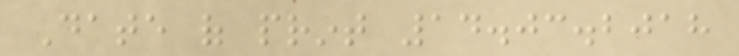Date of print 14.03.2018
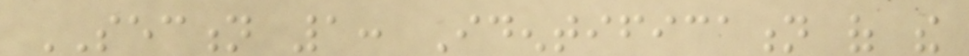SECTION 1: Identification of the
